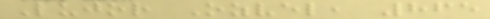Lujor Ozvel, 865
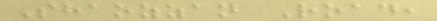Shaozzan Road,
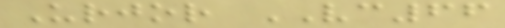Urjor VC66
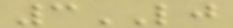3LJ
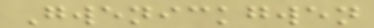Gwenickgwen
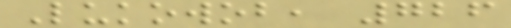Lukowob, 726
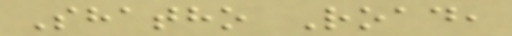Shatho Road,
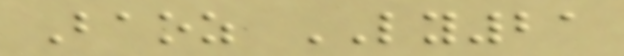Baoz LY21
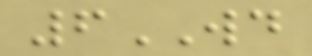6WD
